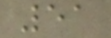51
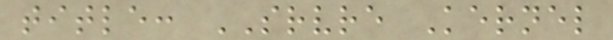title: SRVRE Kernel
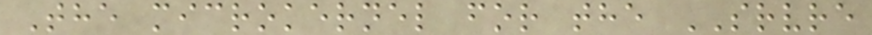The microkernel for the SRVRE
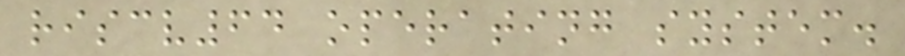riscv64 operating system.
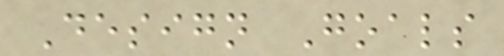Design Goals
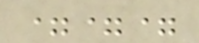===
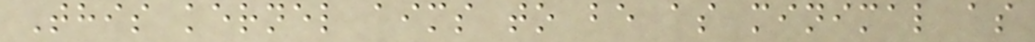This kernel aims to be as minimal as
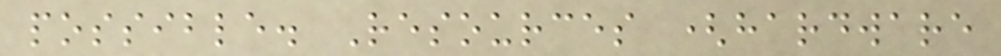possible. Resources (hardware
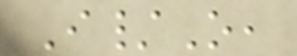I/O,
